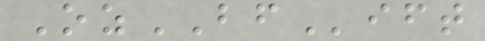OzBFift
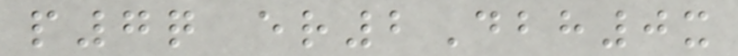p7q er2Dbh0x
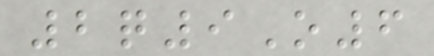2q9O6
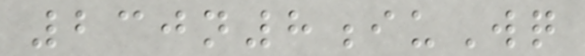230n8iuWq
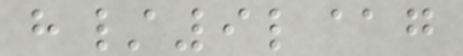h/9l@g
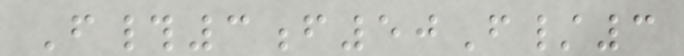F#3f50F/3
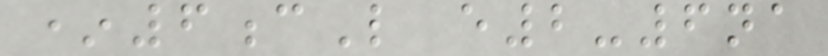*6cL e2-6na
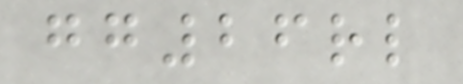gg26rl
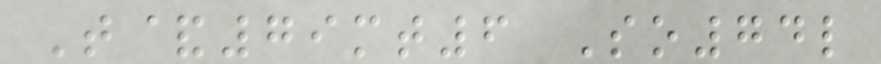T&79mt6 So74l
